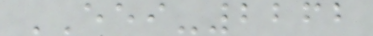EEI-2262
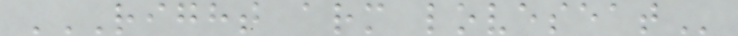RIGHT ARM LOVESEAT
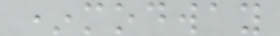*modway
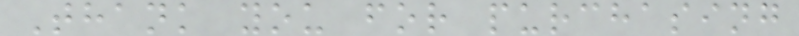Thank you for purchasing
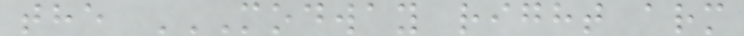the MODWAY RIGHT ARM
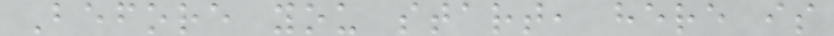Before you start, here is
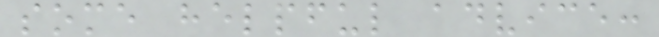some helpful advice:
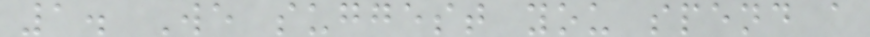1. We suggest you spend a
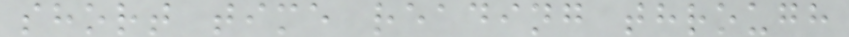short time reading through
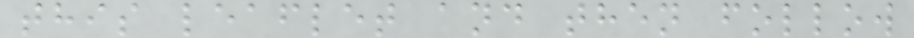this leaflet and then follow
